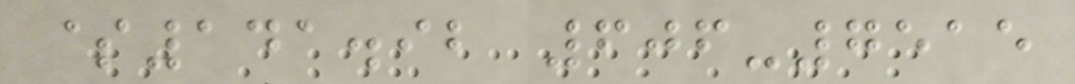$141.92 606-7515
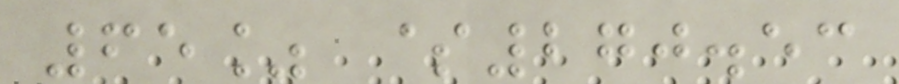65% $270.53
